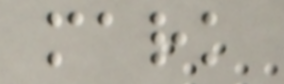mark
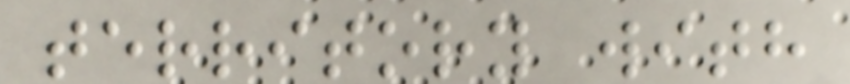territory with
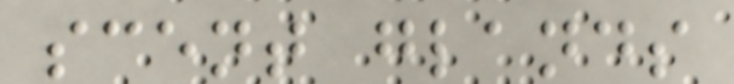scent glands
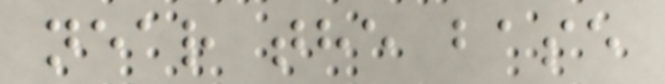near the base
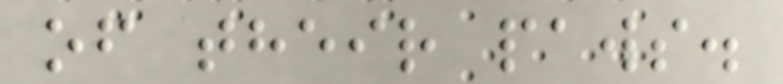of their paws.
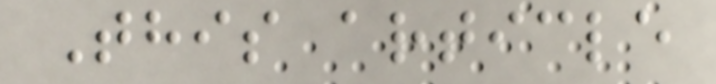This article
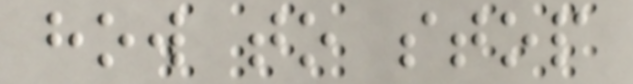how to stop
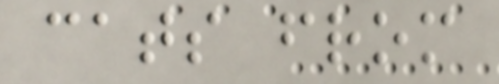cats from
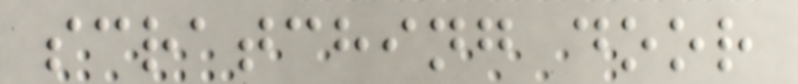scratching door
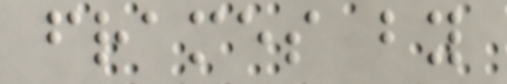frames by
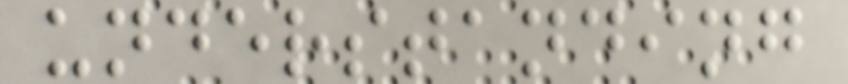understanding
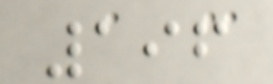196
